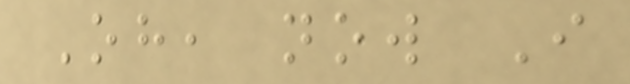Oh, now I
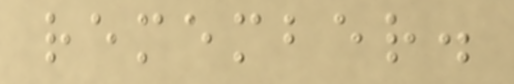remember.
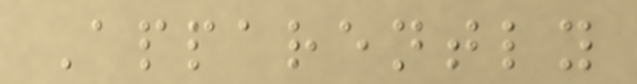Apparently
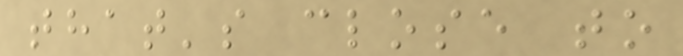that's close to
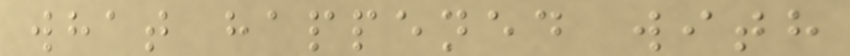what happened with
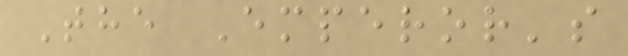The Emperor's
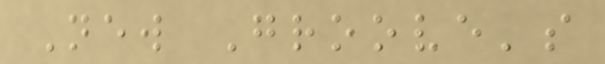New Groove's
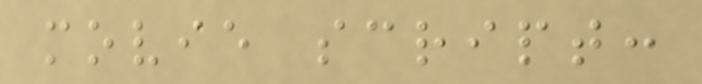movie script:
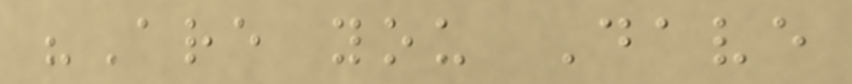"Are you Dave
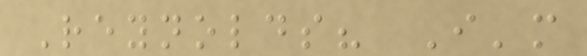Reynolds? I'm
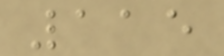115
